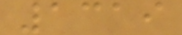1319
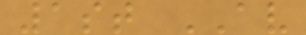1st AV
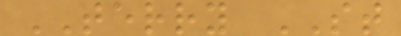TERRY ST
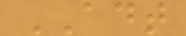ADT
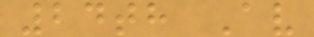24th Av
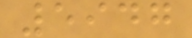5947
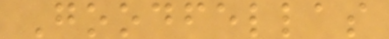Goodfellas
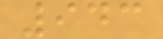943
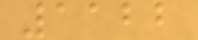1122
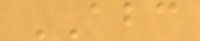ABC
